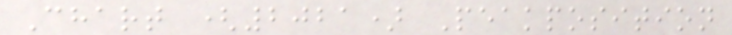Chart (2021) Peakposition
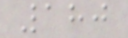180
